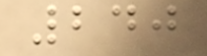240
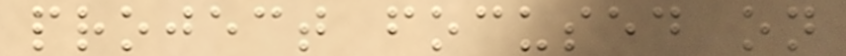project focused on
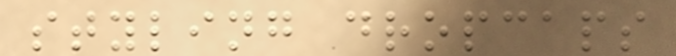styling dropcaps
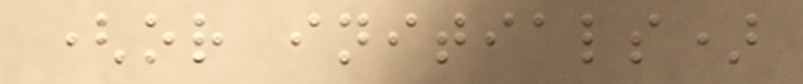(or initials)
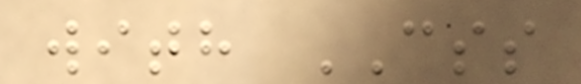with CSS
